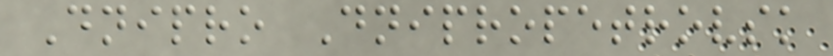Dnipro Dnipropetrovsk
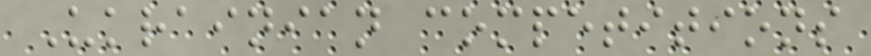Ukrainian competitions
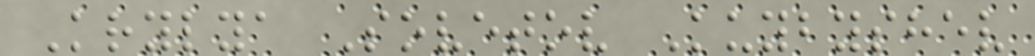Krylya Sovetov Kuybyshev
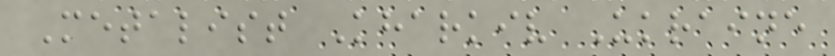Metalist Kharkiv Ukraine
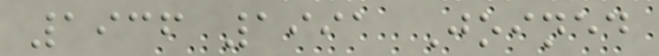1936 1991 Joined
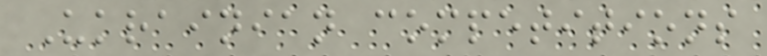Ukrainian competitions
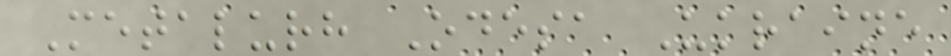Metalurh Odesa Ukraine
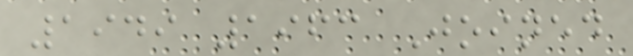1949 1963 Joined
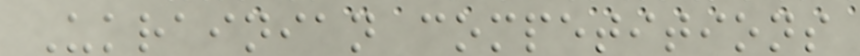Ukrainian competitions
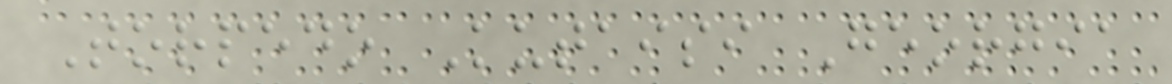Torpedo Kutaisi Georgia
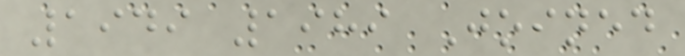1949 1989 Joined
